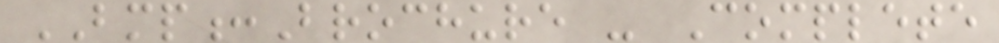BMP:Brochure - Complete
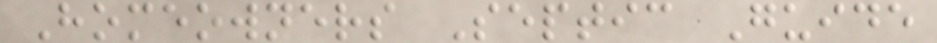Homeowners Septic Guide
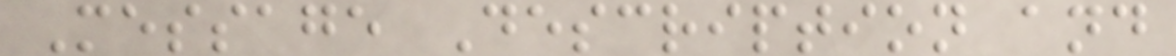Message Description and
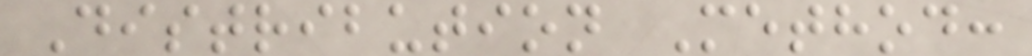Distribution Method:
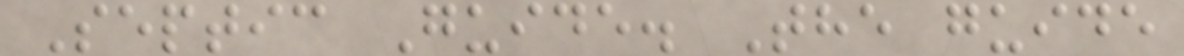Septic Guide. The guide
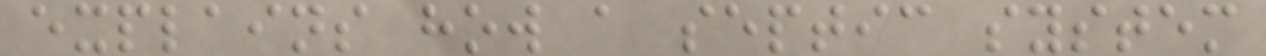explains how a septic system
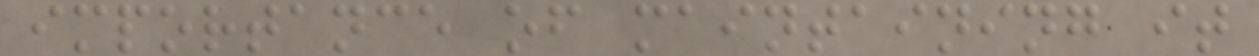importance of maintaining it
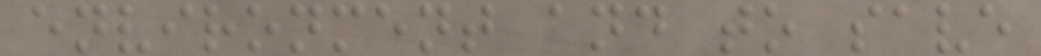environment and to save
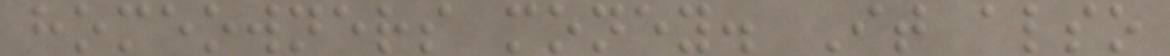homeowners money. It also
